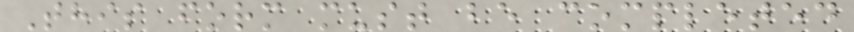This form must be completed
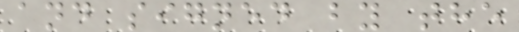and signed by the
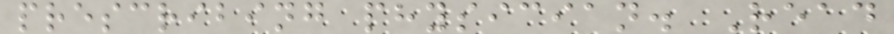prescribing physician. Read
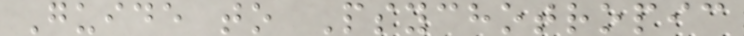Guide to Psychotropic
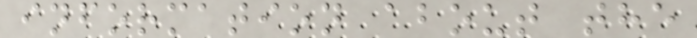information about the
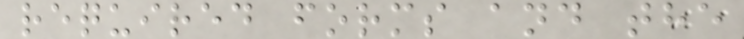required forms and the
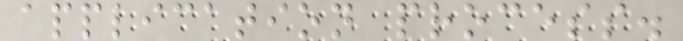application process.
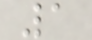1
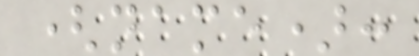(name):
